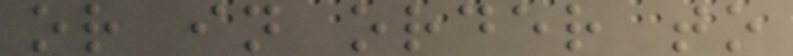or in order to
